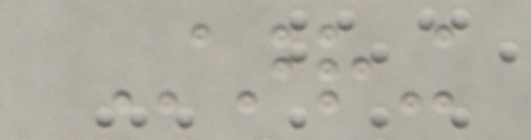Starring
